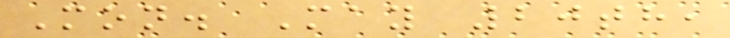Mon. May 20th,
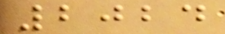2024
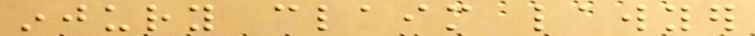injury claim lawyer
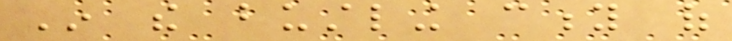In the bustling city of
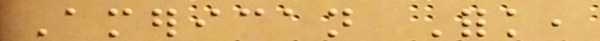American Fork,
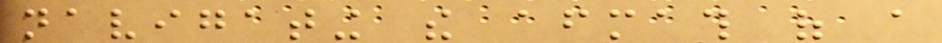navigating the aftermath of a
